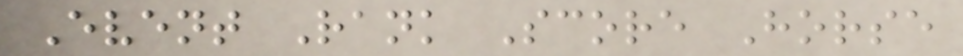Event Rank Score Horse
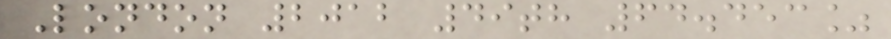London 2012 49th 64.453%
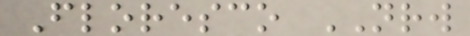Floresco NRW
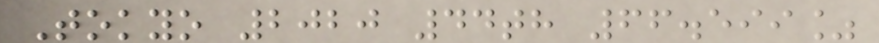Tokyo 2020 44th 66.599%
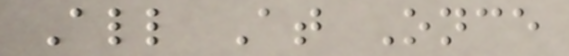All At Once
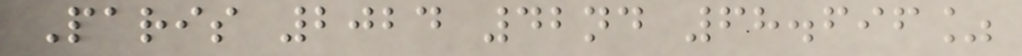Paris 2024 42nd 68.696%
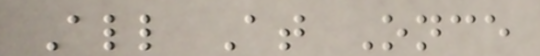All At Once
